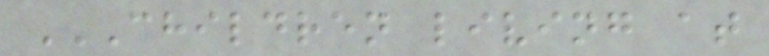CHILDREN LIVING AT
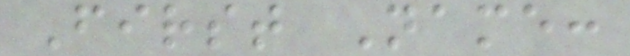First Name:
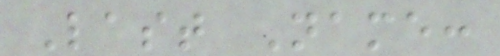Last Name:
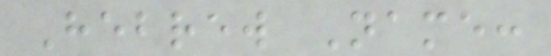Hebrew Name:
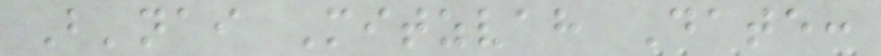B'nai Mitzvah Date:
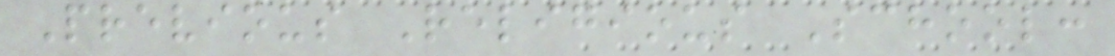Previous Religious School:
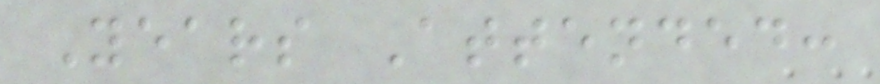Years Attended:
